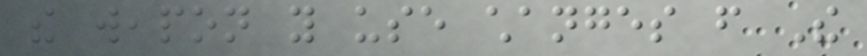the weapon you use changes from The
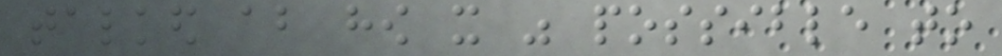talked about how it was possible to
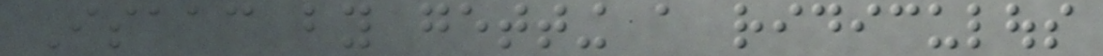Isaac by getting a ridiculous
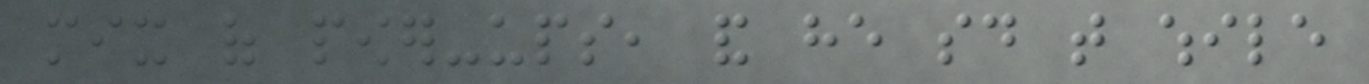mix of power-ups, and he said that while
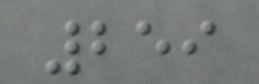259
